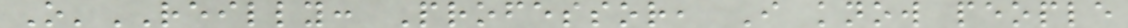O'REILLY: Professor, I know people
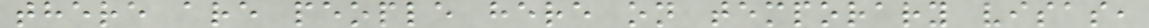there are people here on temporary visas,
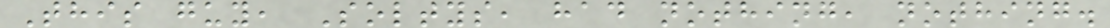This guy, Soltys, had nothing, nothing.
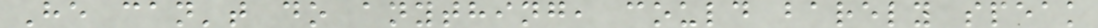He can't do anything, could barely speak
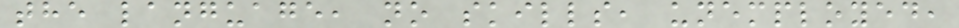the language, no skills, unemployed,
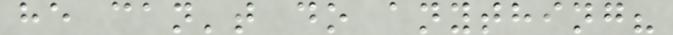he can't do anything?
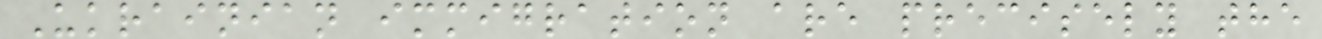Ukrainian immigration are precisely the
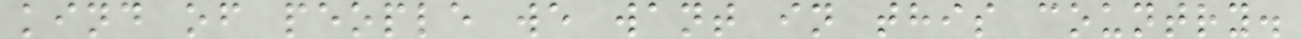kind of people we want in this country.
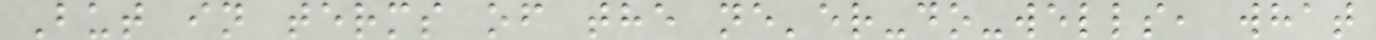But in terms of the ne'er-do-wells, what
